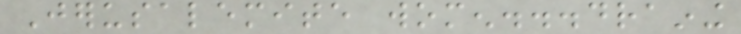Jerusalemite women...draining
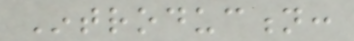Introduction:
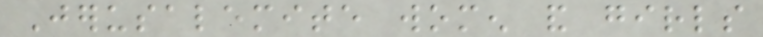Jerusalemite women and girls
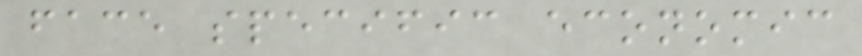face specific economic
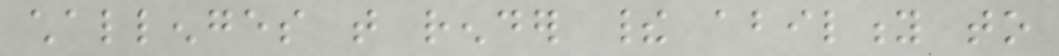challenges that render their ability to
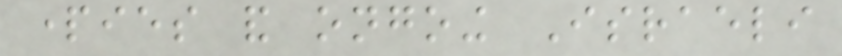parties and ongoing Israeli
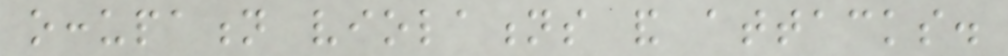occupation violations and attacks.
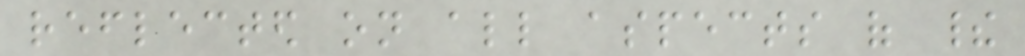reflected on all aspects of their
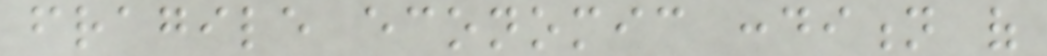fragile economic condition of
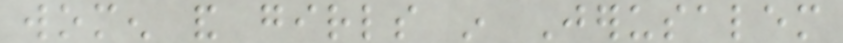women and girls in Jerusalem
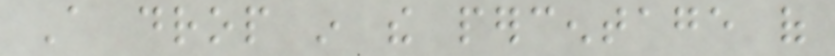A drop in the percentage of
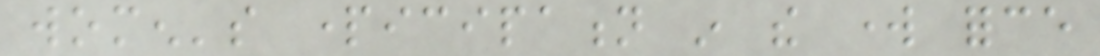women's participation in the work force
